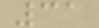31
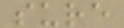sure
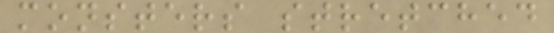monsters stretched
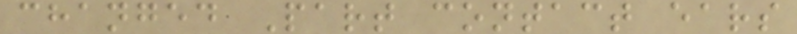changed Part contact ears
